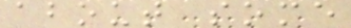about some
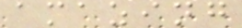amazing
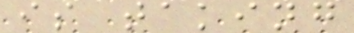is taking
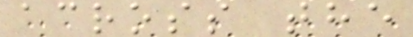across the
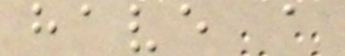have a
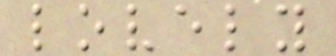lovely
